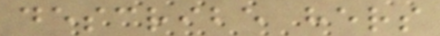describe hers
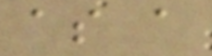as a
